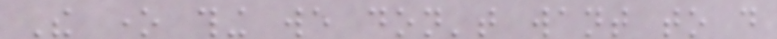The one thing we don't want to do
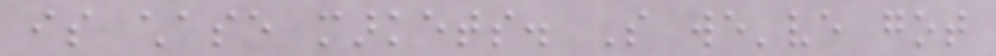is chase markets. So we've got
